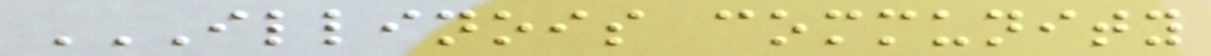ILLINOIS COMMUNITY
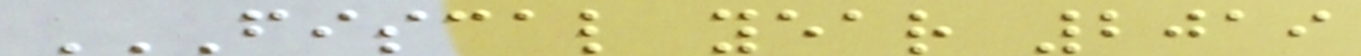FISCAL YEAR 2019
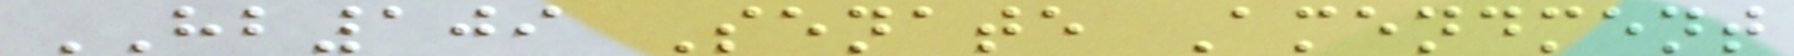HB109 Senate Amendment
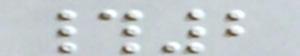#2
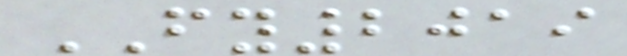FY2019
